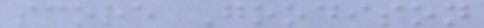score Goodison
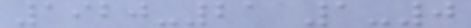1920-21 1-0
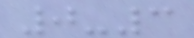0-3
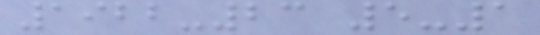1922-23 5-1
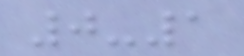0-1
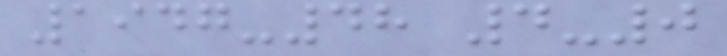1947-48 4-0
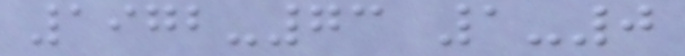1972-73 1-0
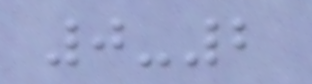0-2
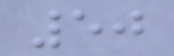50
